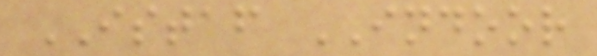ISTAF INDOOR
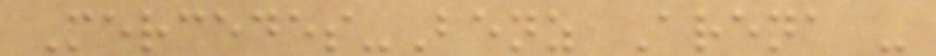Mercedes-Benz Arena -
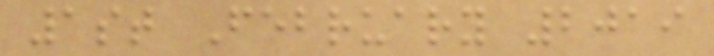1st February 2019
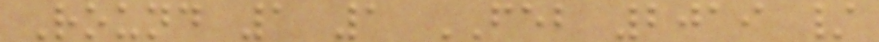Round 1 1 FEB 2019 /
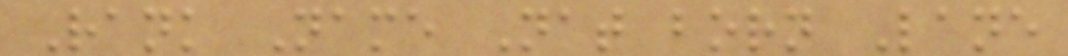Rank Name Nat born Lane
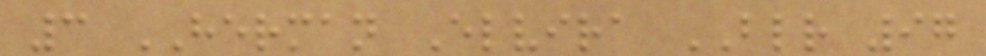3 HERMAN Elvira BLR 97
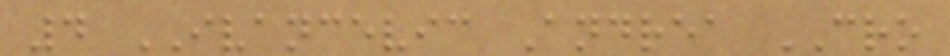4 IVANCEVIC Andrea CRO
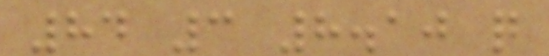84 3 8.10 q
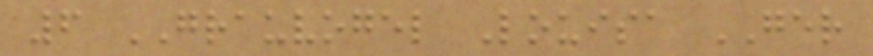6 GRAUVOGEL Louisa GER
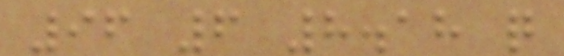96 6 8.18 q
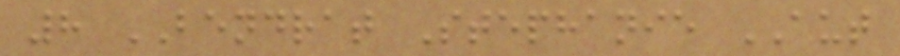8 BENDRAT Stephanie AUT
